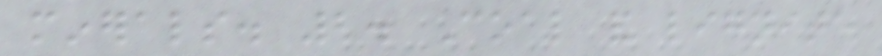minerals. 2. Coal and lignite
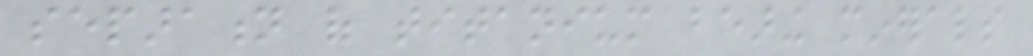separation of titanium bearing minerals
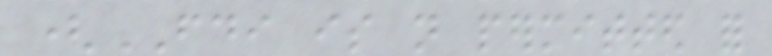(FDI is not permitted for
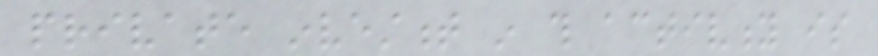private investment in this activity is
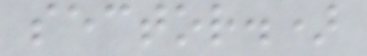sector.)
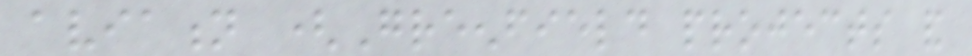aviation (Greenfield projects and
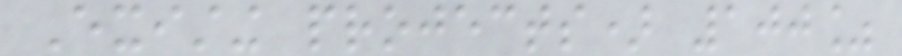Existing projects) 100%
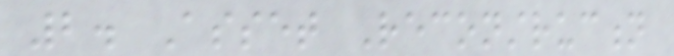2. Asset Reconstruction
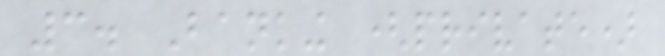3. Banking (private)
